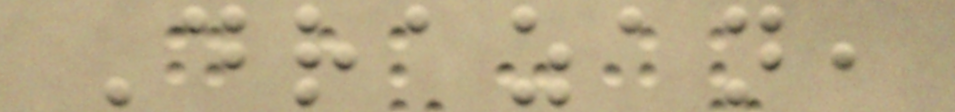Drazan,
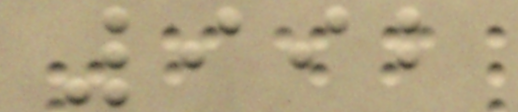992
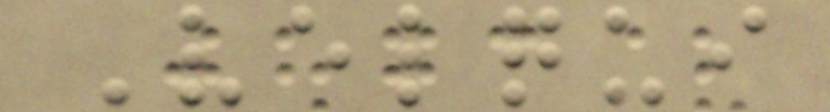Velqui
